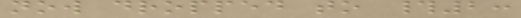now dropped to #2:
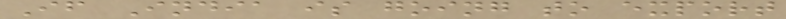If India is going to export
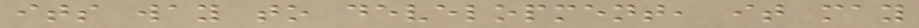its way to development, it may
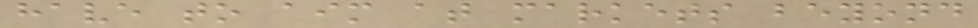have to aim at markets beyond
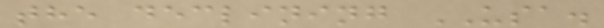the declining USA.
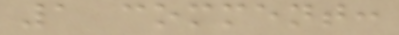1 comment:
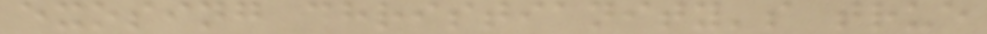exosing christianity's true
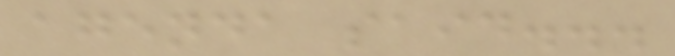agenda said...
